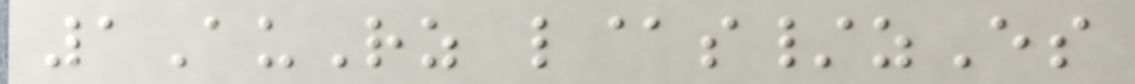1AuRz l@s/zEs
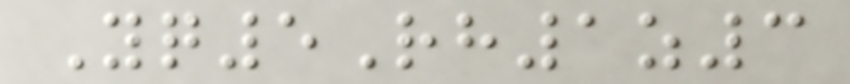Yq5Rh1z3
